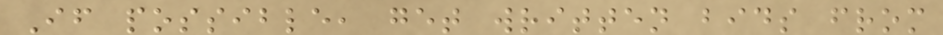If possible, get written bids from
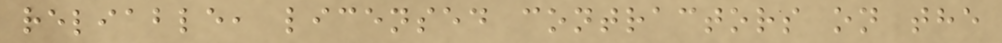reliable, licensed contractors on the
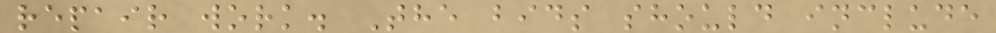repair work. The bids should include
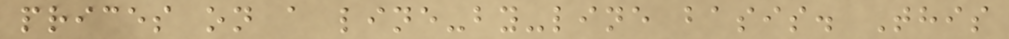prices on a line-by-line basis. This
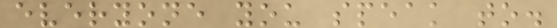everyone you speak to.
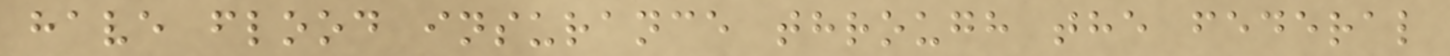have flood insurance through the federal
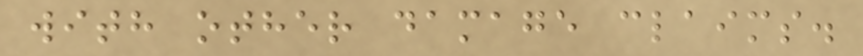with other damage claims.
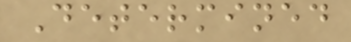Determined
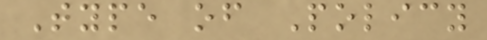Type of Policy
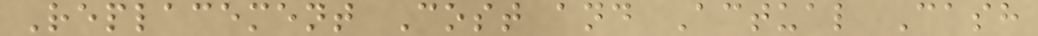Replacement Cost and Actual Cash
